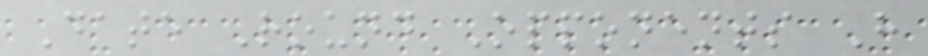Date Round Opponents H
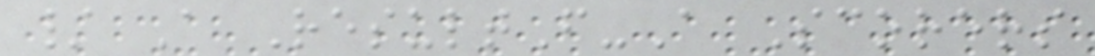/ A ResultF-A Scorers
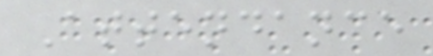Attendance
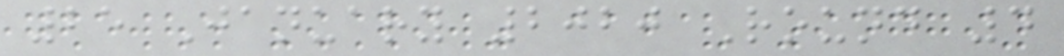25 January 2020 Round 4
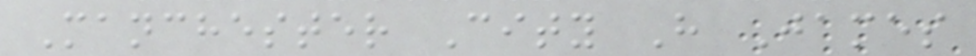Manchester City H James
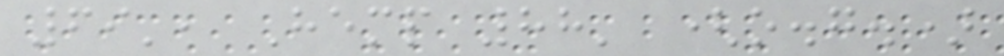69', Hemp 88' (o.g.)
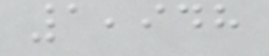1,948
